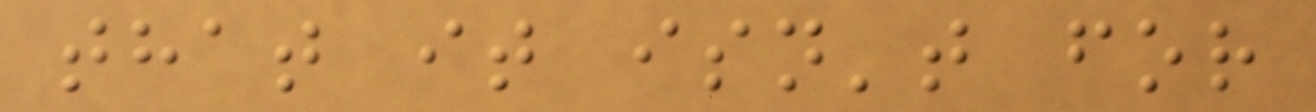that it isn't for
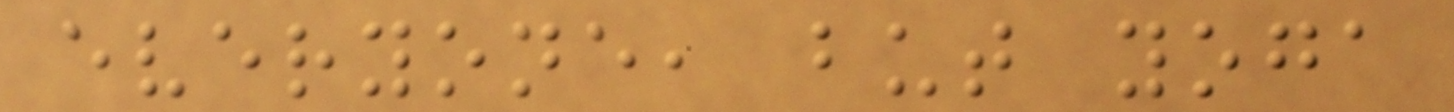everyone, but yoga
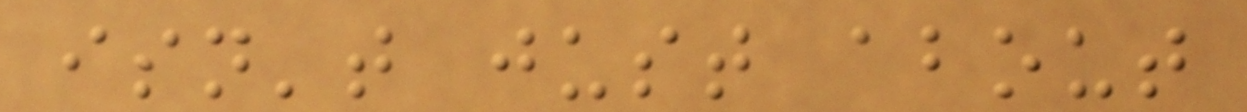isn't just about
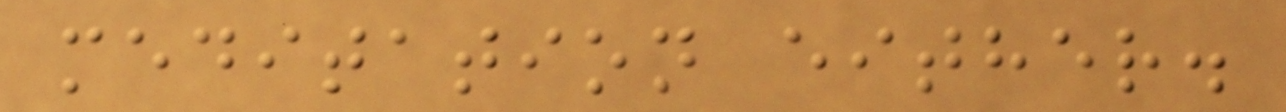meditation either.
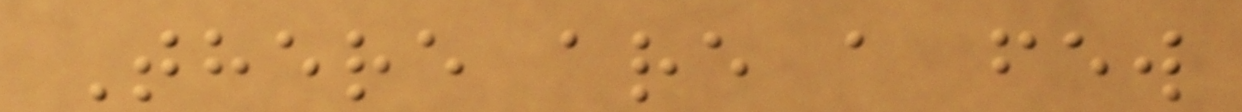There are a few
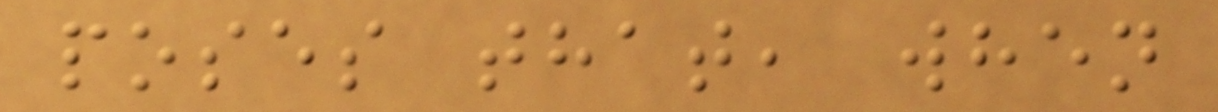poses that, when
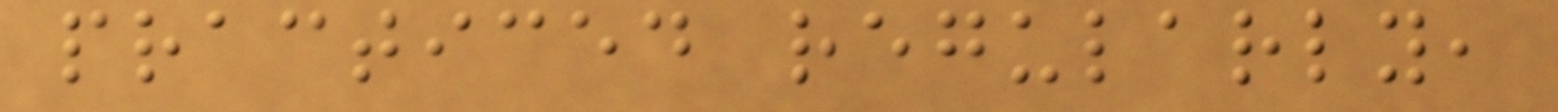practiced regularly,
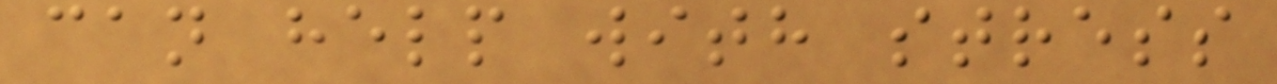can help with stress
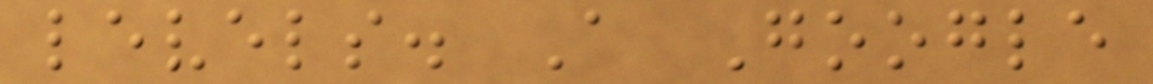levels. A Google
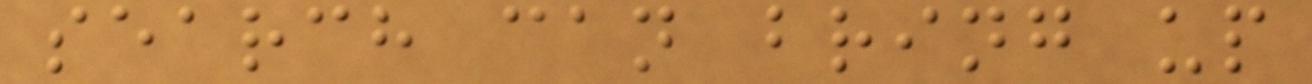search can bring up
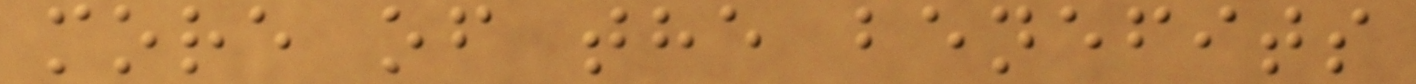more of the benefits
